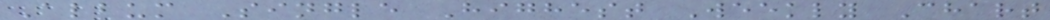Album Single Highest Weekly Chart
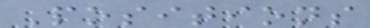Positions
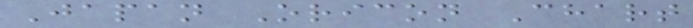Japan Oricon Chart
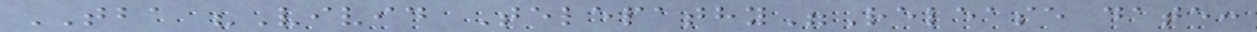TBA "Vivid Telepathy"Release date:
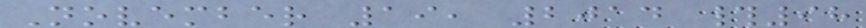November 19, 2014 #98
